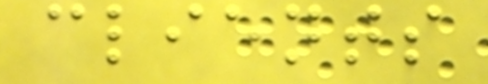clients
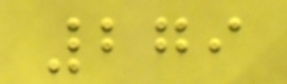279
